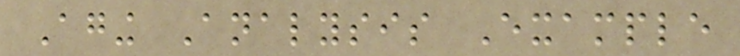Aging Analysis Example
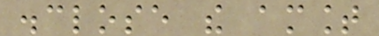disclose the amount
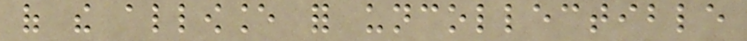of the allowance for uncollectible
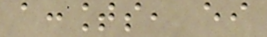accounts, either
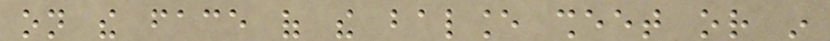on the face of the balance sheet or in
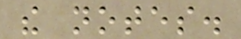the notes.
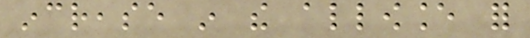increase in the allowance for
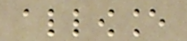allowance
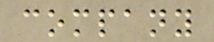company
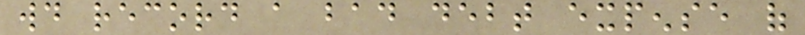would record a bad debt expense of
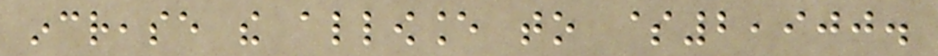increase the allowance to $2,900.
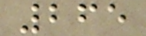265
